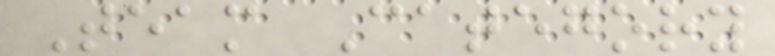Team Category
